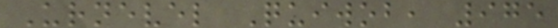Urnevel Quiwob, 975
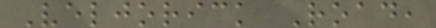Veljorick Road,
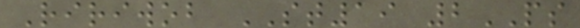Ririwob ST19 2PS
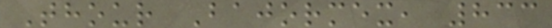Thour Bajormex, 833
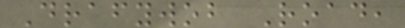Drafywob Road,
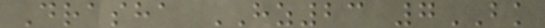Drasha HZ23 7BK
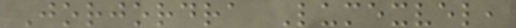Jorjordra Lumexvel,
